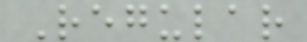Regular
